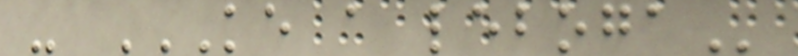- KE A LEBOGA
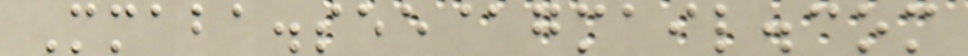Mmaba.see@gmail.com
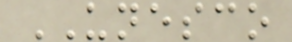UNESCO
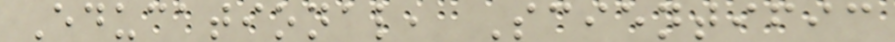Educational, Scientific
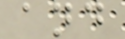and
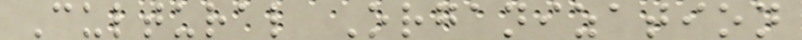Cultural Organization
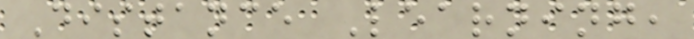Distance Learning,
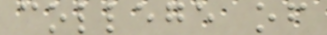college of
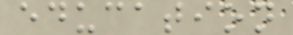education
